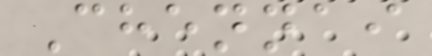Chennai
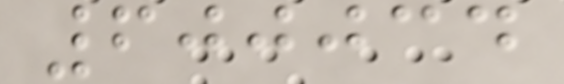600034
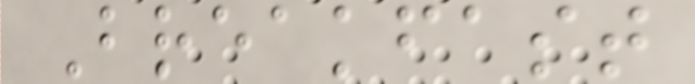Breakfast
